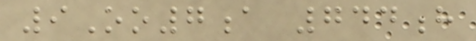9Oo7a 744h
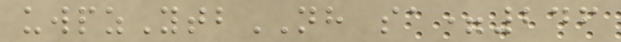uwpzYtbNH sa=246
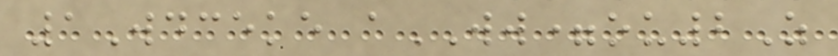1Wdceke aWW=ou2Z
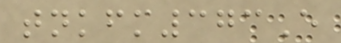tnkfm373E
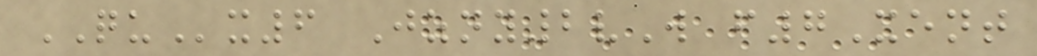QUx6 Jzny2vW f7Xent
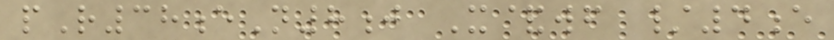pR38eN8j X&wf /4e
